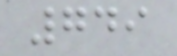749
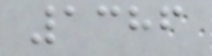1386
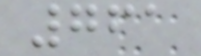761
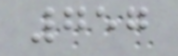757
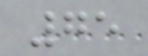75
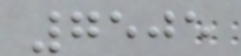7505
